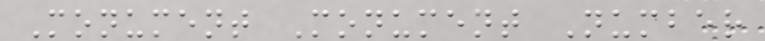Monument Monument Number
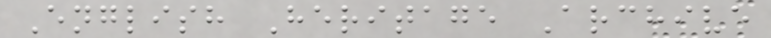English Heritage Archive
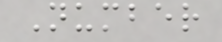Number
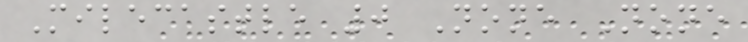Milecastle 0 None None
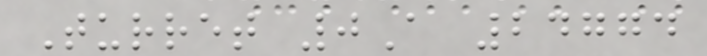Turret 0A 24774
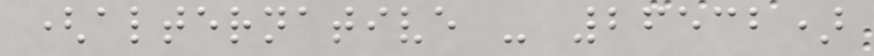(alternative - 26532)
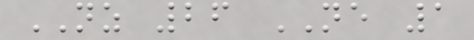NZ 26 NE 1
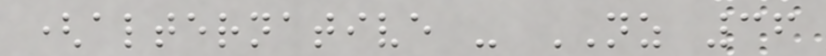(alternative - NZ 36
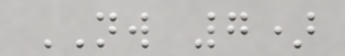NW 7)
